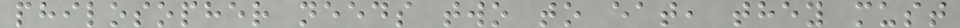philosopher needs two to eat, they must
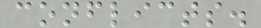conflicts.
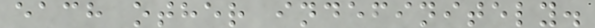each other indefinitely.
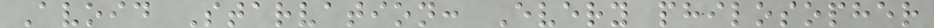Avoid Starvation: Every philosopher
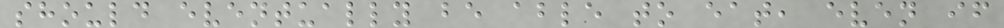should eventually be able to eat, even if
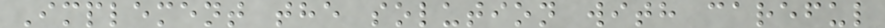Implement the solution with careful
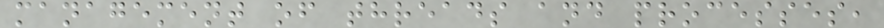management of threads and processes,
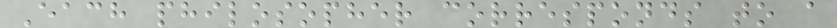Each philosopher corresponds to a
